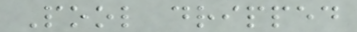Pool dripped
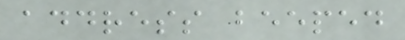address beeped
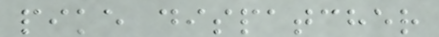pike dispatcher
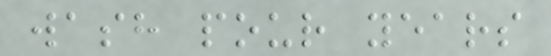wash pour years
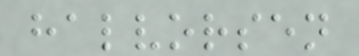halvorsen
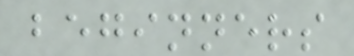beginners
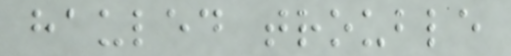hauled trouble
